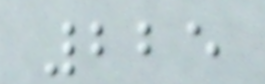225
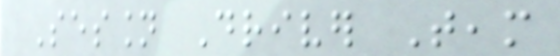Session Driver Team
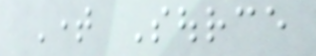Time Source
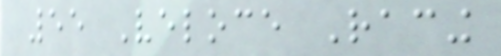55 Veloce Racing
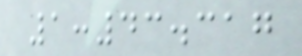1:43.317
